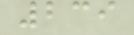239
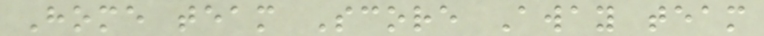Home team Score Away team
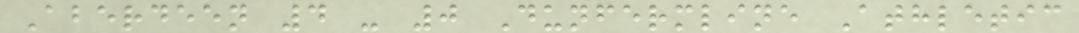Aberdeen 4 - 0 Dunfermline Athletic
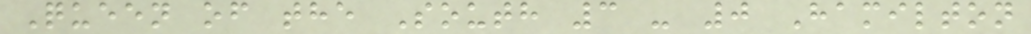Queen of the South 3 - 0 Hamilton
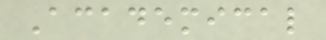Academical
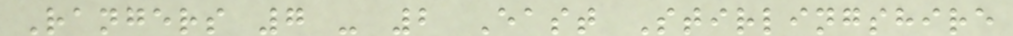Rangers 7 - 2 East Stirlingshire
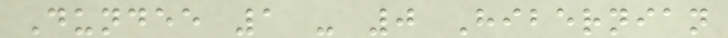Dundee 1 - 0 Hibernian
